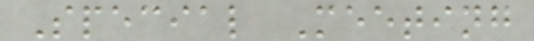Special Meeting
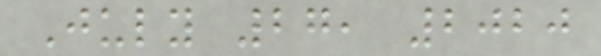July 27, 2020
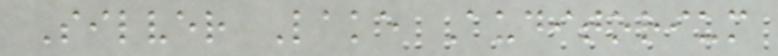Silver Lake Auditorium
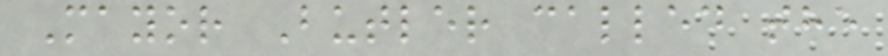Mayor Butler called the
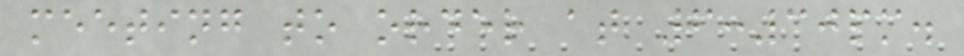meeting to order at 6:30pm.
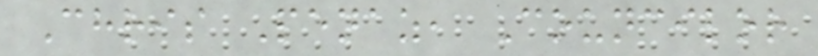Chris Penaz, Councilor
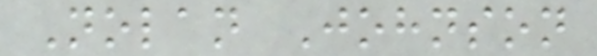Nolan Johnson
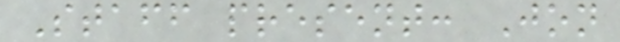Staff present: Jon
